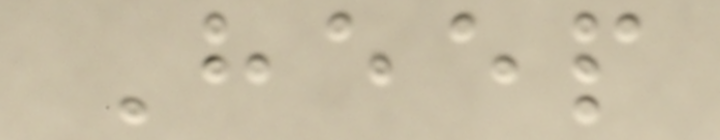Heep
